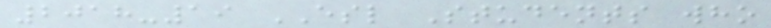2018-19 ESL Students who
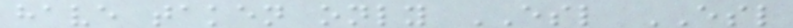have taken only ESL ESL
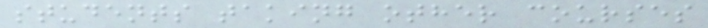students taking other courses
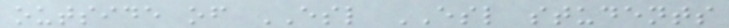outside of ESL ESL students
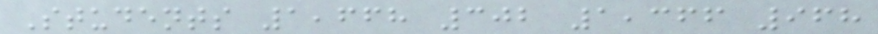Students 1,668 302 1,366 968
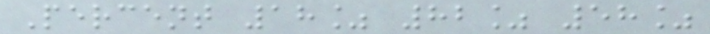Percent 18% 82% 58%
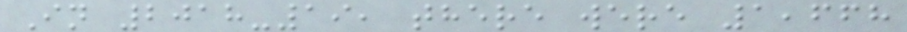In 2018-19, there were 1,668
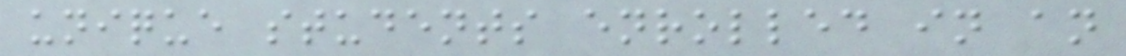unique students enrolled in an
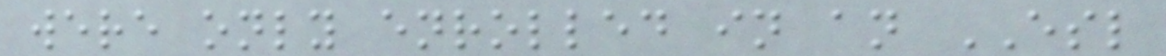were only enrolled in an ESL
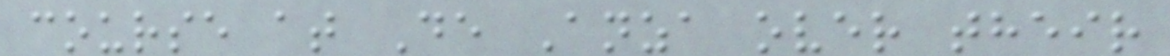course at De Anza over their
